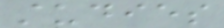studies
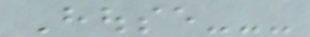House---
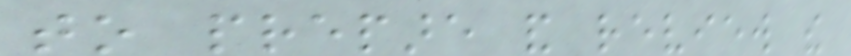to prepare and review the
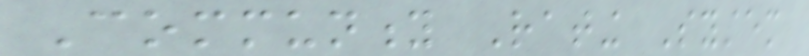Community Rating System
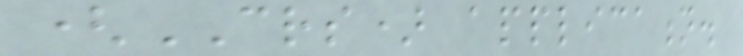(CRS) application.
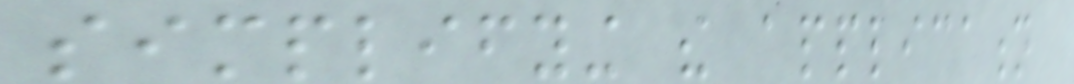simplifying the application
